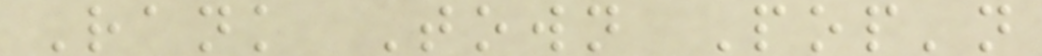Rank Town Pop'n
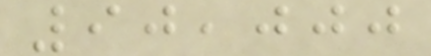90,000
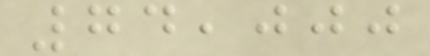74,000
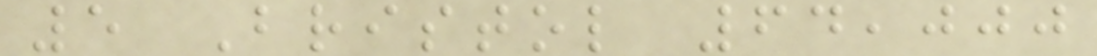5 Bristol 64,000
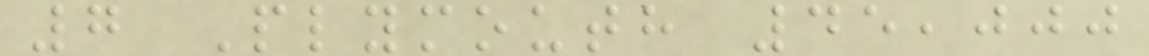7 Plymouth 45,000
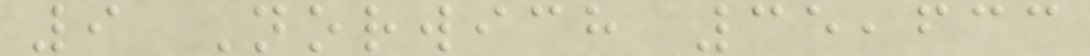9 Norwich 35,633
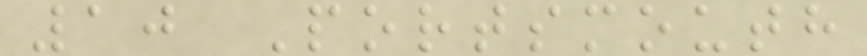10 Portsmouth
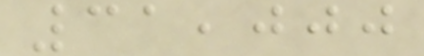31,000
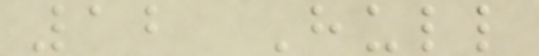12 Hull
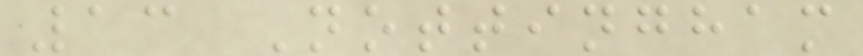13 Nottingham
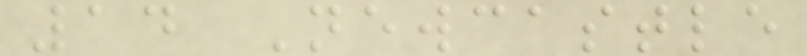14 Newcastle
